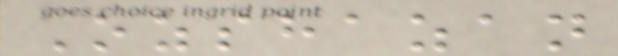Ozshazan
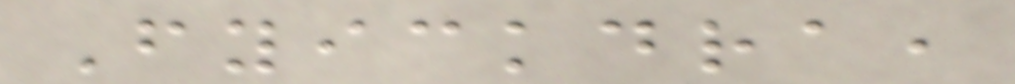Fyickdra,
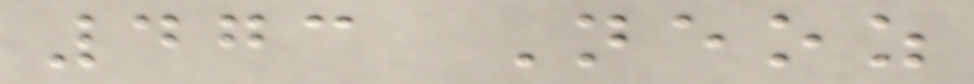473 Neoz
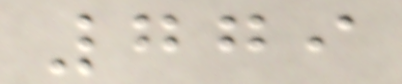779
